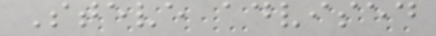Steve advised
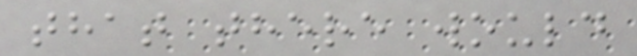that there would
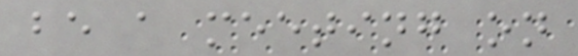be a meeting on
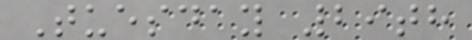Tuesday 29th
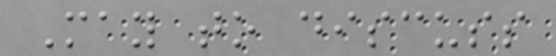May to discuss
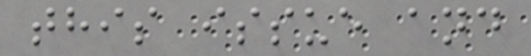this issue and
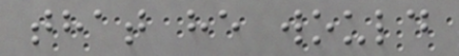that he would
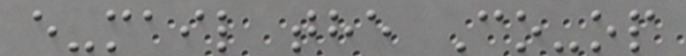e-mail the Co-op
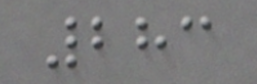283
